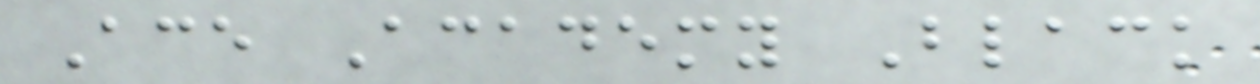Ace Academy Black
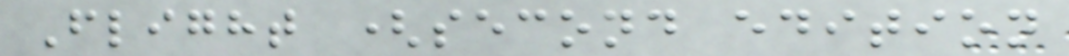Flight (second edition
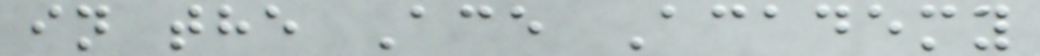in the Ace Academy
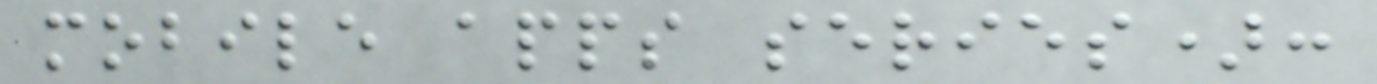mobile apps series):
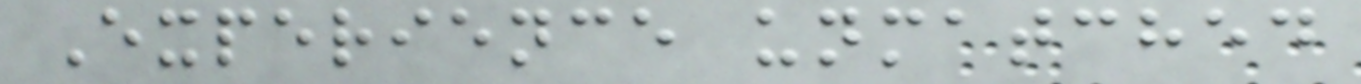Experience unmatched
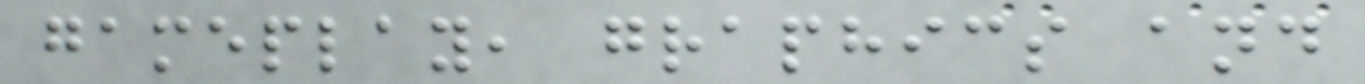gameplay, graphics and
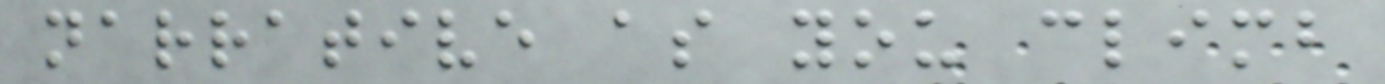narrative as you climb
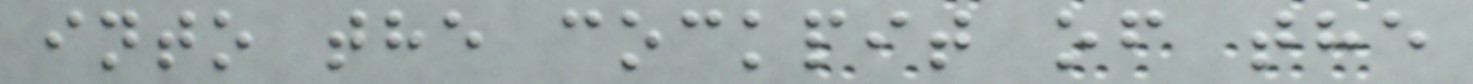into the cockpit of the
